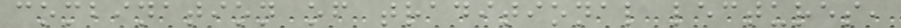combination of traditional lectures,
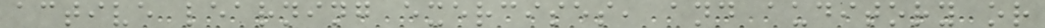active learning exercises, and auditory or
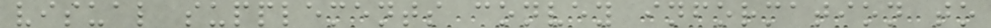visual supplements convey information to
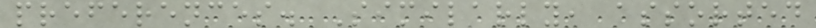preferences. Similarly, assorted
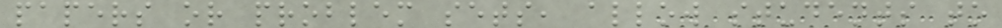papers or problem sets, allow students to
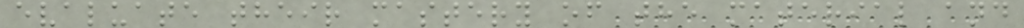evaluate their mastery of the material and
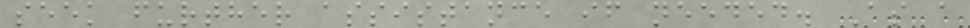seek further assistance if needed. As a
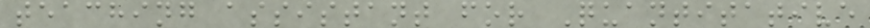teaching assistant for Quantitative
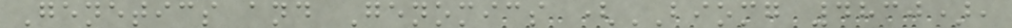Genetics and Genomics (BIOMG 4830),
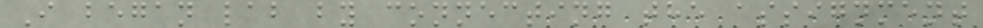I began lab by connecting the assignment
